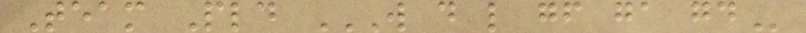Team Pld W D L GF GA GD
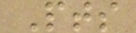Pts
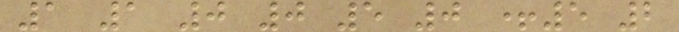1 1 0 0 5 0 +5 2
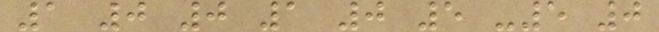1 0 0 1 0 5 -5 0
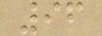96
